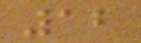12
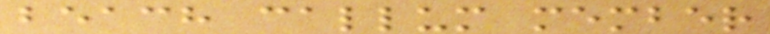beach callum member
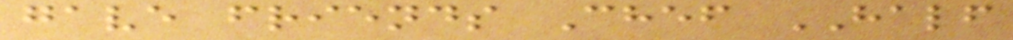gave friends Chef HALF
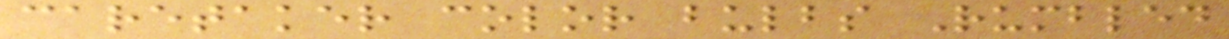caretaker color bulbs Rumbled
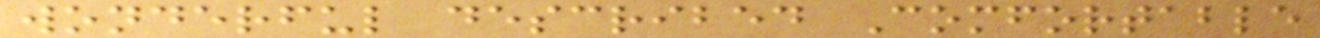wonderful described Comfortable
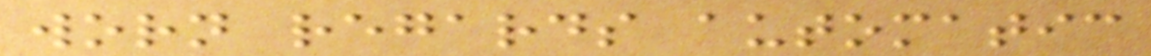worn regards automatic
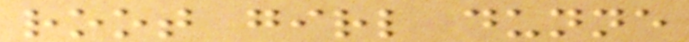root girl dunne
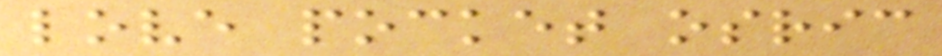love pocket osric
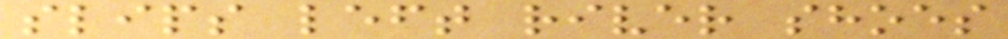slips left river shoes
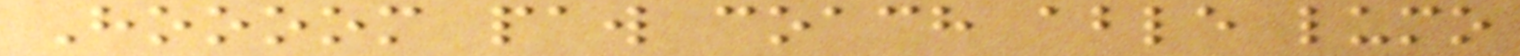Hoooom paw coach able lumo
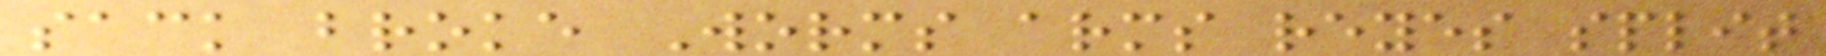sack broke Worms arms reyes split
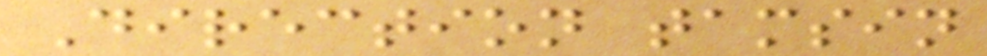Direction tamsin
